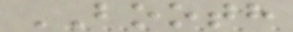BOOTH
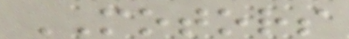MOTORS
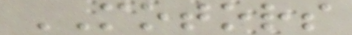MOTORS
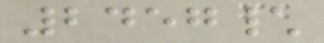2457\
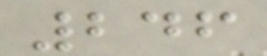246
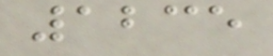1235
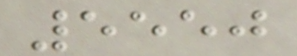5550
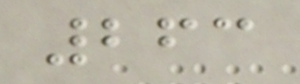263
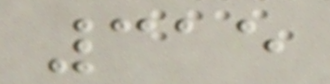315
